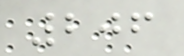206
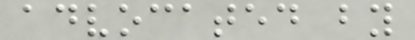advocated by
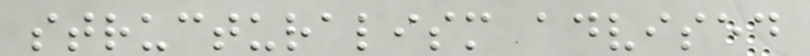structuralism advised
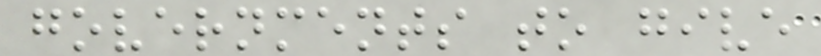governments to give
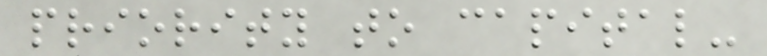priority to capital-
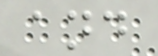and
